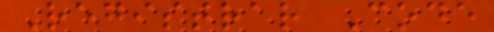Registrar Code
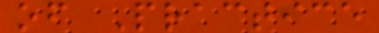of Practice
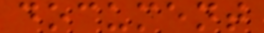document
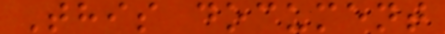This document
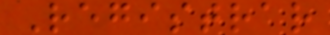Registrar
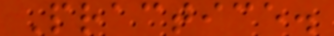Practice.
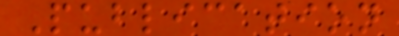Publication
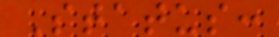Status:
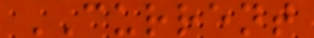CURRENT
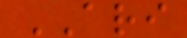ARI
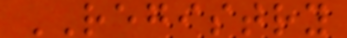REGISTRY
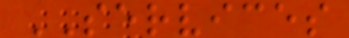SERVICES
